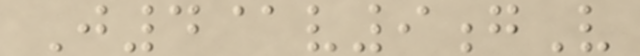J4@v9gV
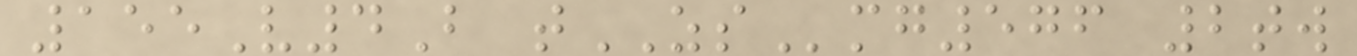155V4B tZSmg576 2tw
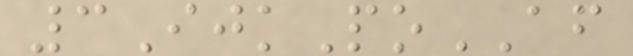3IjkPoAF
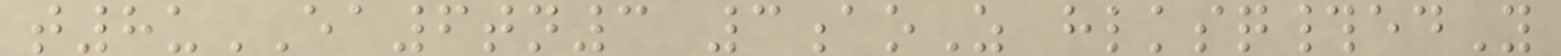t8uEA6tn3 3aoZ hlksq#edY
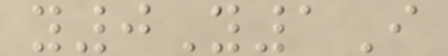y0Y1I
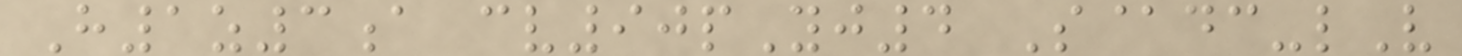H1z3a cv90pYj4 S@dc-lV
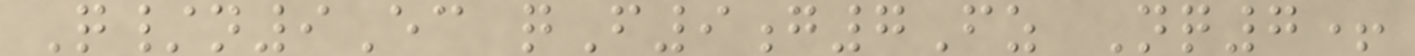Q/n9Ec qF9g7Fz Nq7+
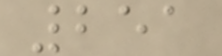251
